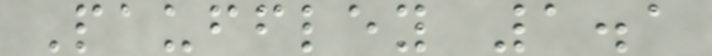Pauffley 1.1
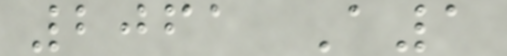2061 A1
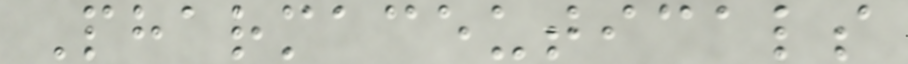Pharmaceuticals
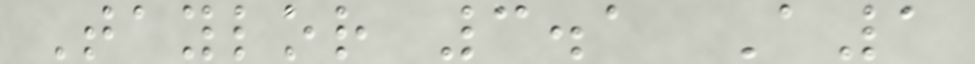Taylor 3.1 A1
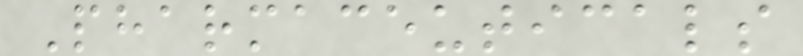Pharmaceuticals
